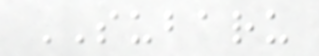SUBARU
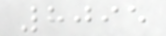8095
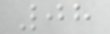08
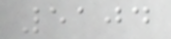5104
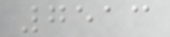7513
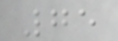75
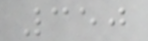350
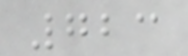723
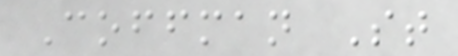Coffman St
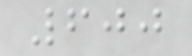600
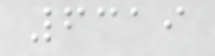6319
